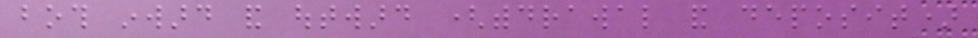both inward and outward (withdrawal and deposit)
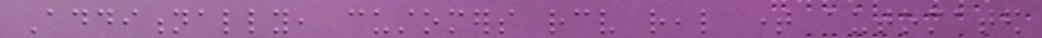Additionally, customers receive real time automated
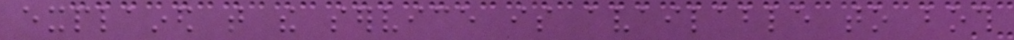explained that the service is available to both
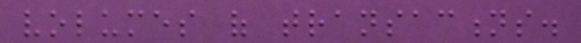volumes of transactions.
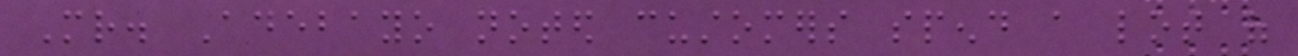Mr. Adebayo noted customers spend a lot of
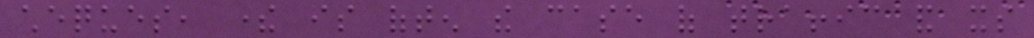cheques, there is often the case of traffic and its
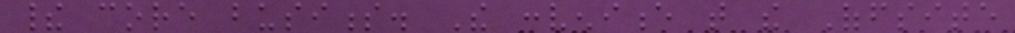their core business. The convenience that the Offsite
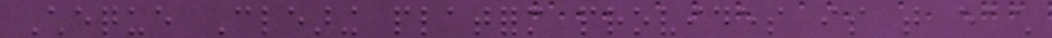Cheque Clearing platform provides is that each
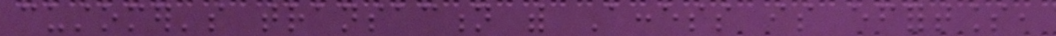customer's transaction with Access is effortless,
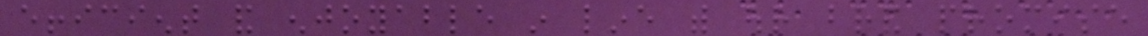efficient and enjoyable in line with our brand promise
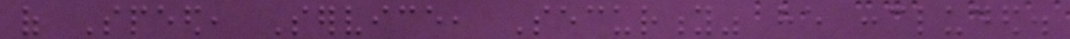of Speed, Service, Security" he concluded.
